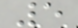5
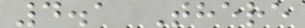4.1 There
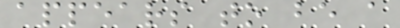appears to be a
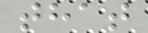that
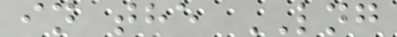in the LNG
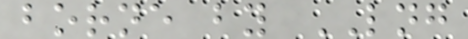borne by LNG
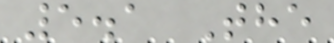5.1 The
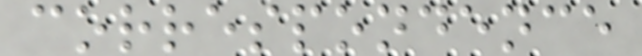correspondence
